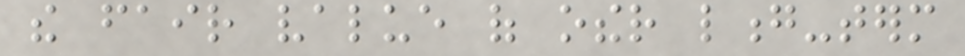the fair value of other long-term
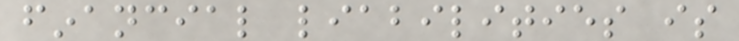financial liabilities is
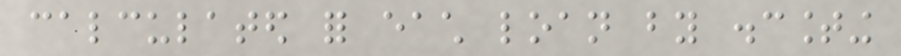calculated for each loan by discounting
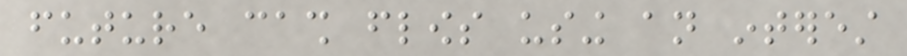future cash flows using an interest
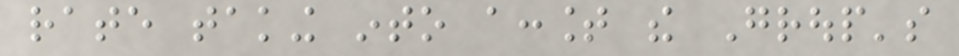rate taking into account the Group's
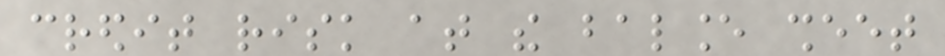credit risk at the balance sheet
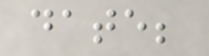date;
